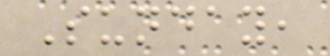Sunday,
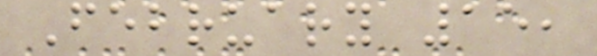February 15,
